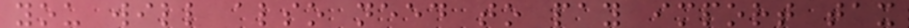you will also need to pay import tax
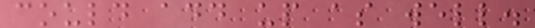could add up as well.
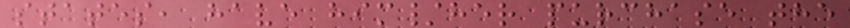states, have him/her purchase the
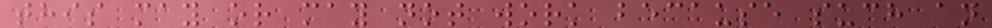this may or may not work because such an
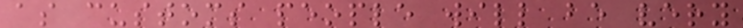as customs people will be very
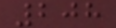208
